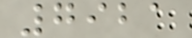7921
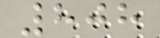808
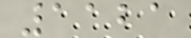1121
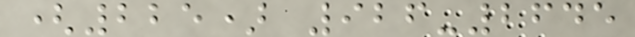(225) 926-2645
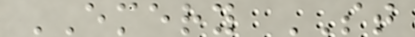EMERY ST
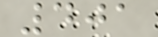401
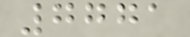7771
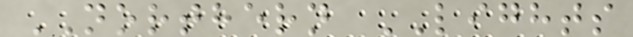NORTHERN LIGHTS
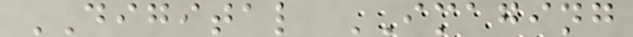DIGITAL IMAGING
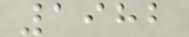1982
